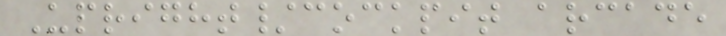Upright/cockpit arcade
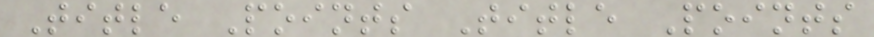Title Points Title Points
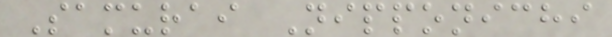Samurai Nipponichi
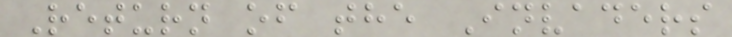Return of the Invaders
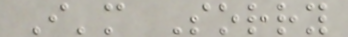I'm Sorry
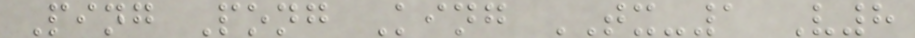Ping Pong King TX-1 V8
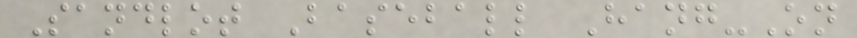Sandlot Baseball Hang-On
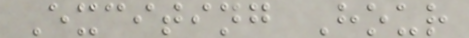Exciting Hour
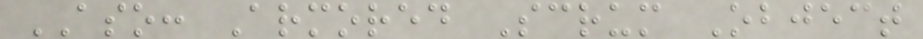ASO: Armored Scrum Object
